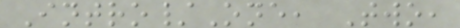Intro/One, Two,
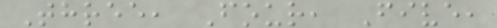Three, Four, Five,
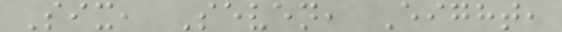Six, Seven, Eight,
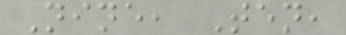Nine, Ten,
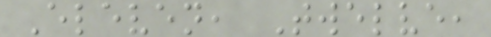Eleven, Twelve,
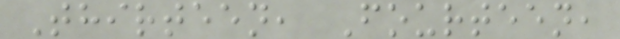Thirteen, Fourteen,
